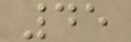45
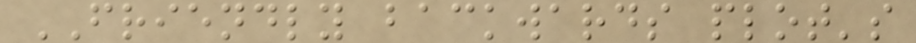FRIENDLY backwards plot's
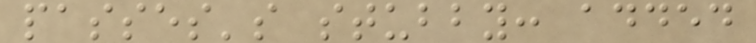passes's stubby: added
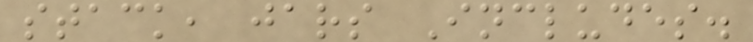stack, jars Includes.
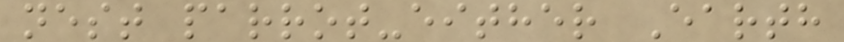nest parrot-either Earth
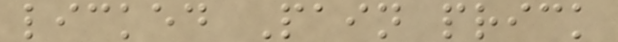licked Pain prick
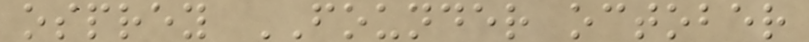osprey FOUNDER october
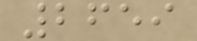2659
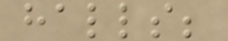halls;
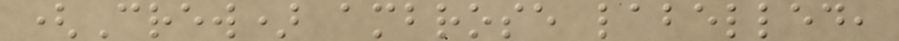(Crew) ambrose labelled,
